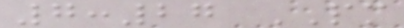7:27 PM
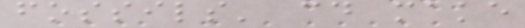fossils' could make
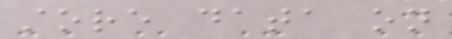store data on
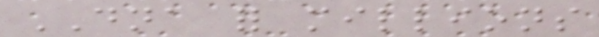DNA for millions
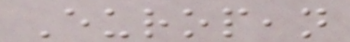European
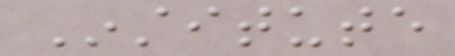Institute
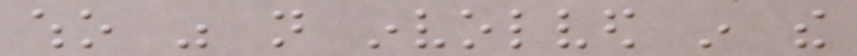who was not involved in the
